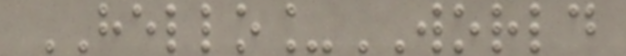HELLO_WORLD
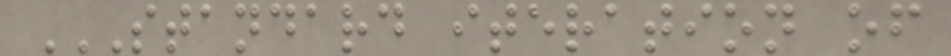STANDARD ITERATION OF
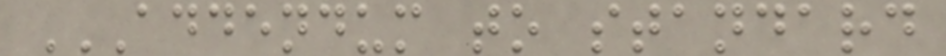ADDENDUM TO STANDARD
